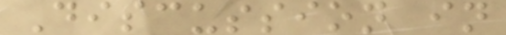Discussion in
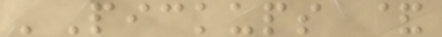'Pickups &
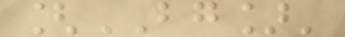[BG]'
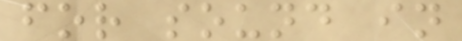for sound in
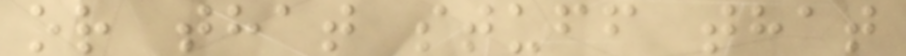or that stuff that
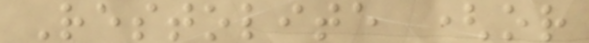Restolite (or
